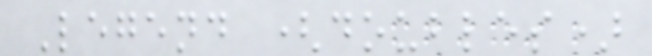Legend (doubles)
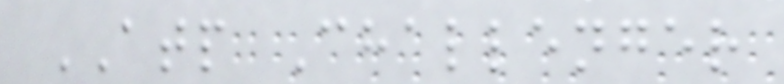ATP Challenger
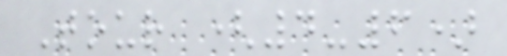Tour (4-6)
